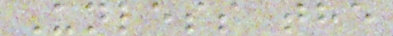Unless the
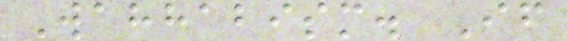Wahhabism. If
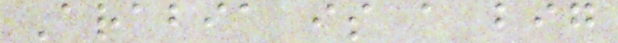Arabia is a big
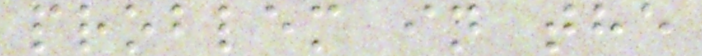problem in the
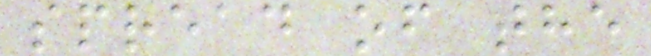spread of the
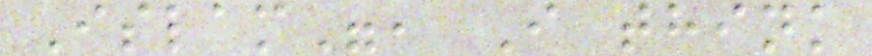Islam", I think
